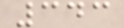343
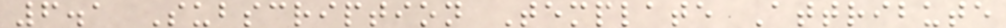6.1 Subscription Template Attribute
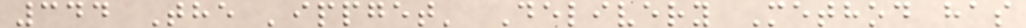344 The 'ippget' Delivery Method has
